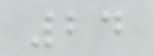24
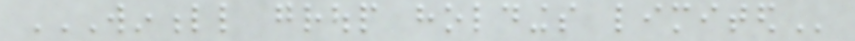WINFULL GROUP HOLDINGS LIMITED
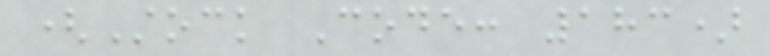(Stock Code: 183)
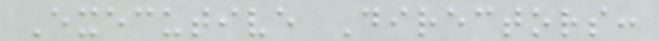Executive Directors:
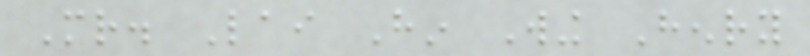Mr. Lai Hin Wing Henry
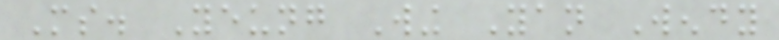Ms. Yeung Wing Yan Wendy
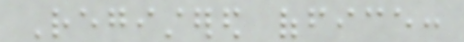Registered office:
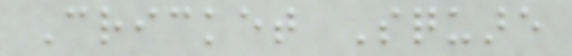Cricket Square
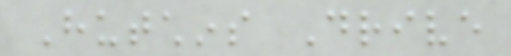Hutchins Drive
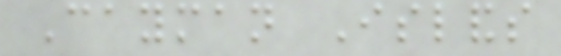Cayman Islands
